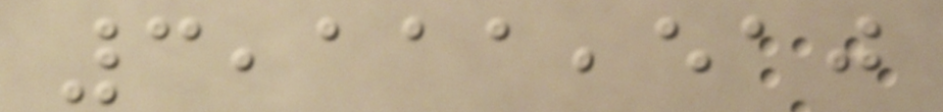3,111,510
